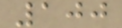100
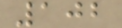102
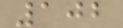102
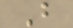B
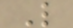L
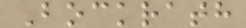Bockrath
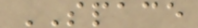SPACE
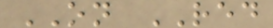ON RED
